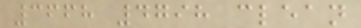3668 4798 clean
